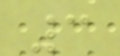3
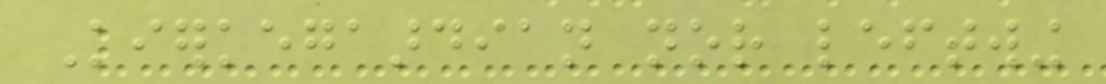Kierkegaardian nor leftwing
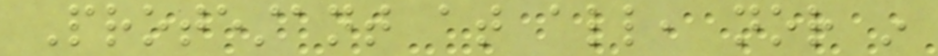Protestant at all, nor in
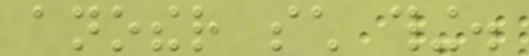another such thing.
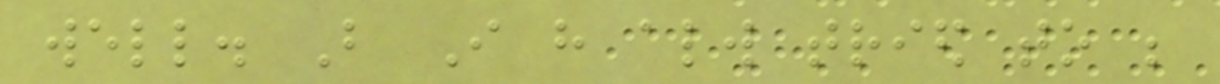well. But I have always tried to be
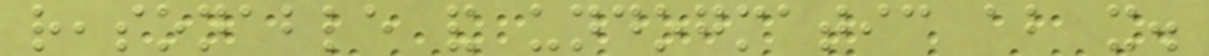reasonable and undogmatic about it.
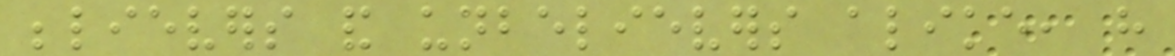believers and unbelievers alike, have
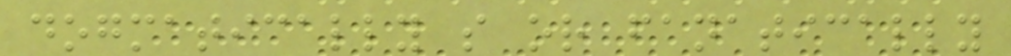dogmatically so or fanatically
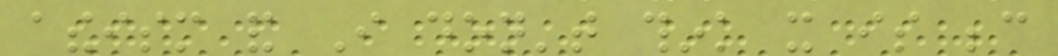atheism and I don't think it is because
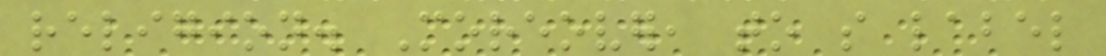religion. Moreover, to so label
